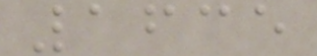1635
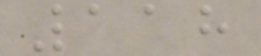118
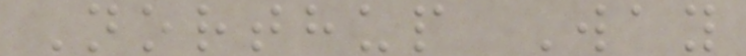Northup Way
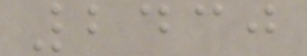2430
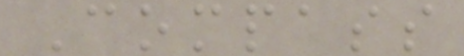Compass
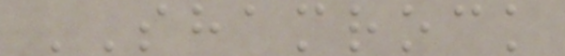SHAMROCK
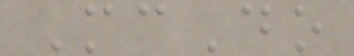McDo
